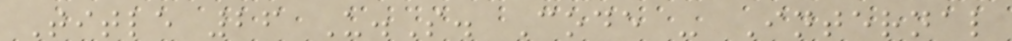Title 26 U.S. Code - Internal
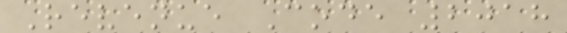Revenue Code 2018
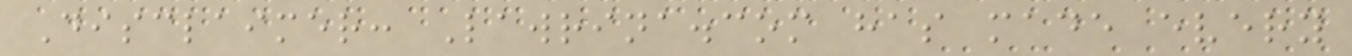Disclaimer: Lawrina.com has made every
